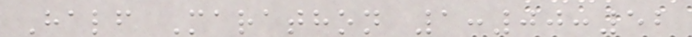Half Marathon 1:00:52
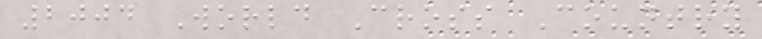2004 World Cross Country
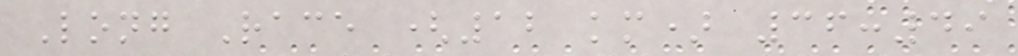Long Race (12 km) 36:49
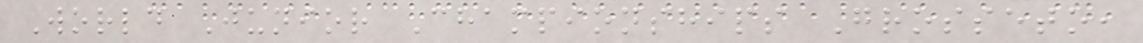World Junior Championships Grosseto,
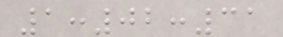1:02:31
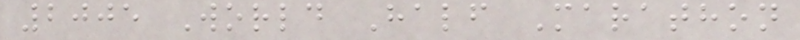2005 World Half Marathon
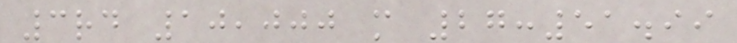3rd 10,000 m 27:51.99
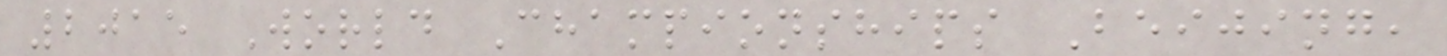2015 World Championships Beijing,
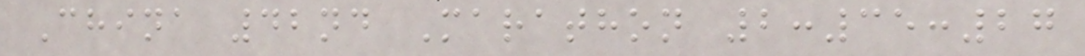China 42nd Marathon 2:35:27
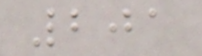201
